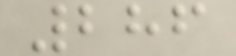286
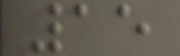15
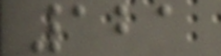121
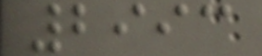2993
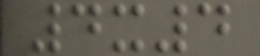4x4
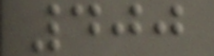400
